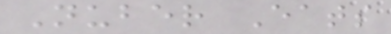Nuber Eats
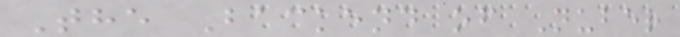The Backend of Nuber
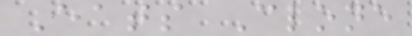Eats Clone
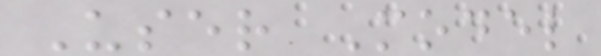User Model
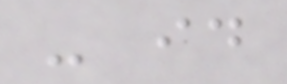- id
